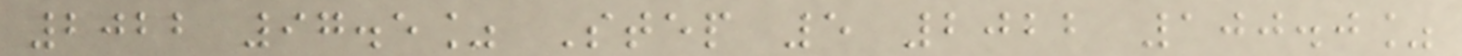2022 97.5% Step 5 2022 100.0%
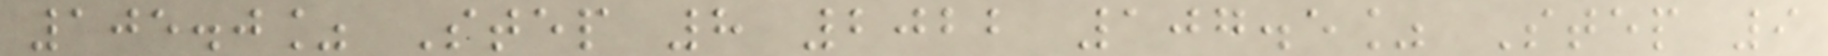105.0% Step 8 2022 107.5% Step 9
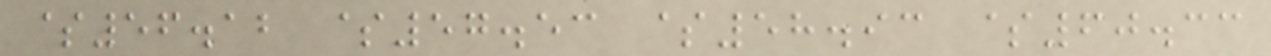$56.12 $57.53 $58.93 $60.33
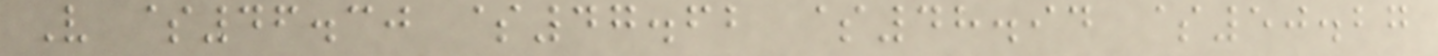V $46.30 $47.62 $48.94 $50.27
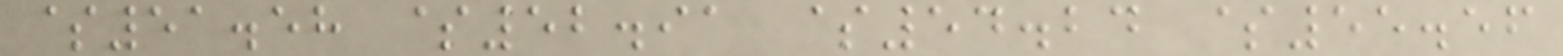$51.58 $52.91 $54.24 $55.56
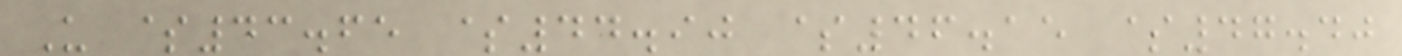U $43.65 $44.90 $46.15 $47.40
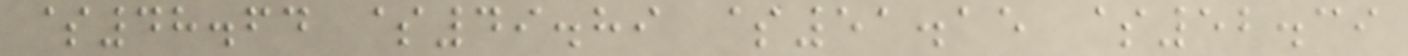$48.64 $49.89 $51.15 $52.39
